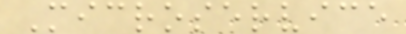Microservice
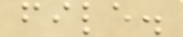file.
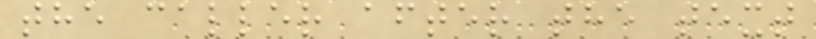the caller after the text
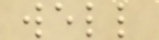well
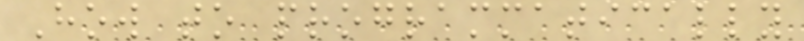How to programmatically
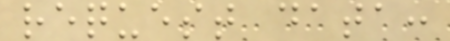request data:
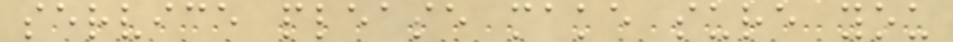service please make sure you
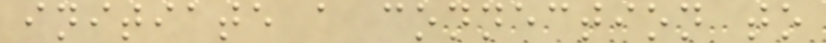initiate a connection to
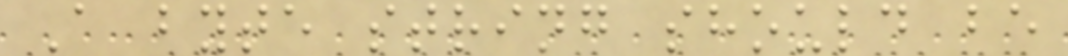A byte string should be
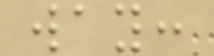way:
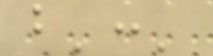b':'
